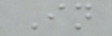In
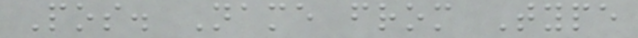Pos. Name from Type
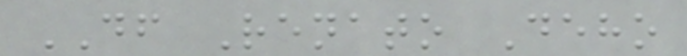DF Renato Deho
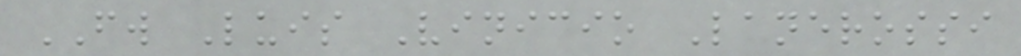FW Luis Vinicio Lanerossi
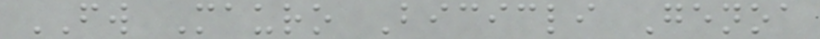FW Mauro Bicicli Genoa
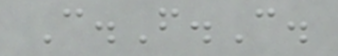C.F.C.
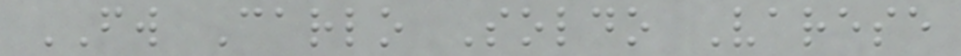FW Carlo Soldo Varese
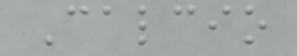Calcio
